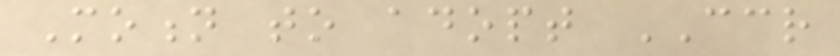Motion to adopt CCR
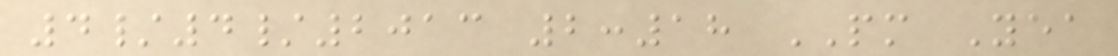4/4/2013 2:18 PM Yea
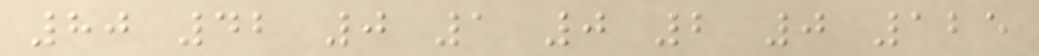80 42 0 1 0 2 0 125
